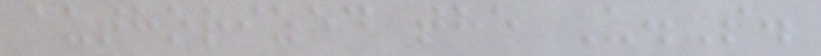authorized the U.S.
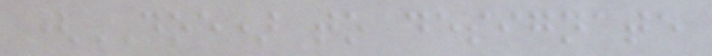(DOE) to designate
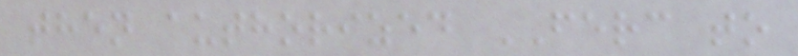then authorized FERC to
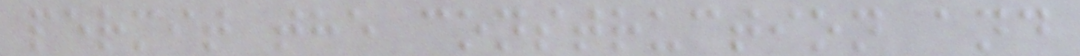permit the construction and
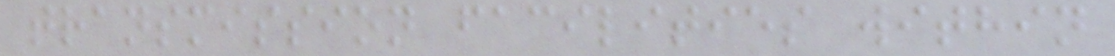transmission facilities within
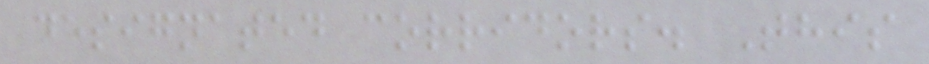designated corridors. This
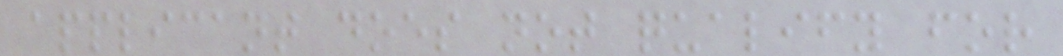applicant does not qualify for
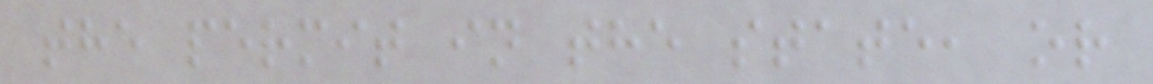the permit in the state, or
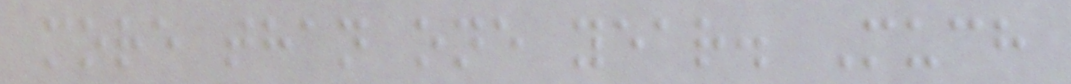more than one year. Much
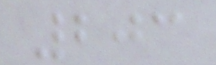203
